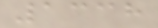1338
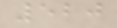520
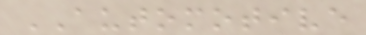AUTOMOTIVE
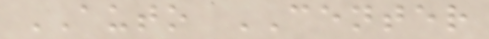AUTO CENTER
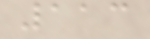113
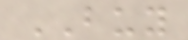BUY
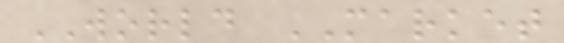WORLD MARKET
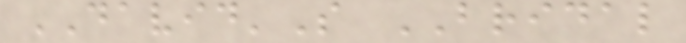DAVID'S BRIDAL
